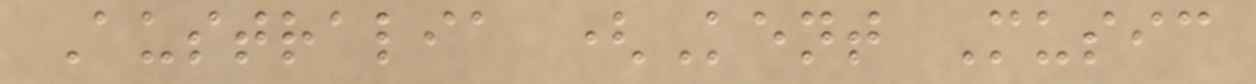Australia (Kent Music
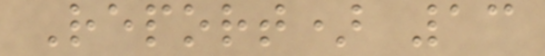Report) 13
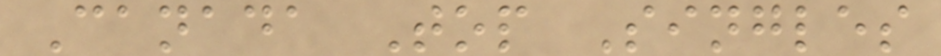Canada Top Singles
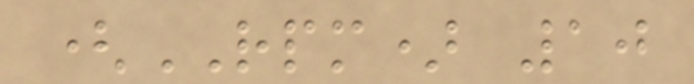(RPM) 10
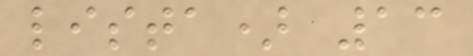lista) 13
